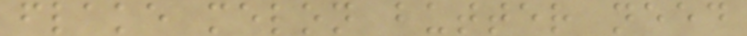flake melon butter need
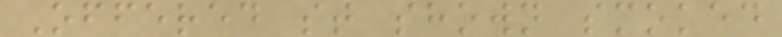Offered st shown smoked
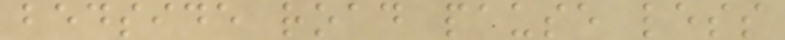bedside road pause less
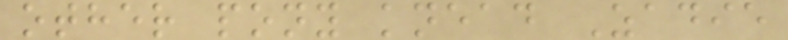other pony knead Zadie
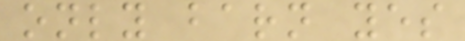only barn yes
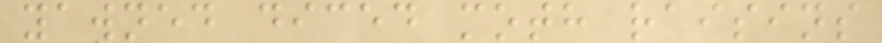yawned diced moth raisins
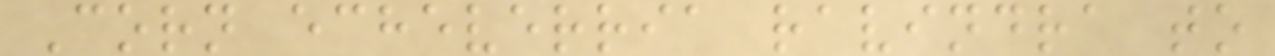Corn echeverria ravindra to
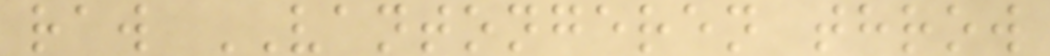raw VANTONGEREN throw
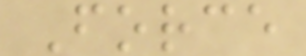Force
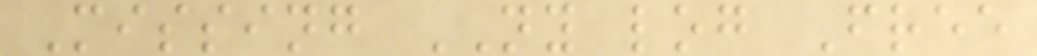Missing NY log Free
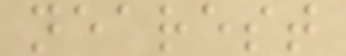nearest
